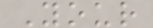Your
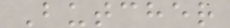Butcher
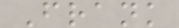Frank
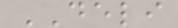DELI
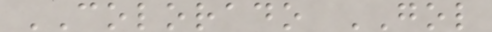COLORADO GOL
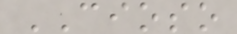CIOSO
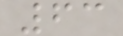63
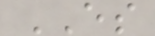ES
